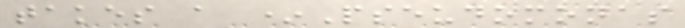takes a *Pseudomonas
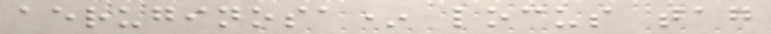aeruginosa* locus tag
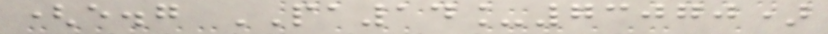(e.g PA14_73070)
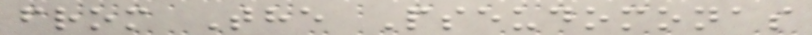from The Pseudomonas
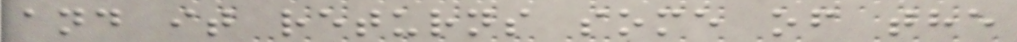and it returns some of the
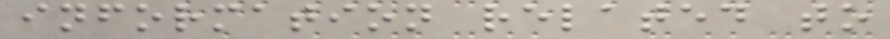information related to
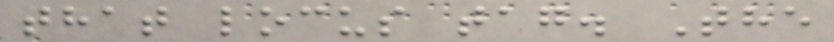that locus tag. The
